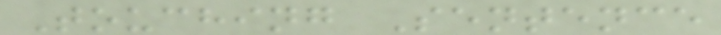Touching Sentence
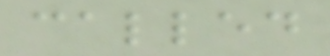called
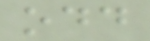odd
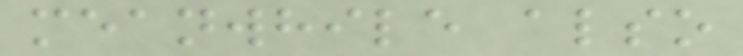meanwhile also
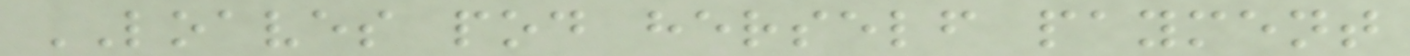LOAVES pod herself payment
